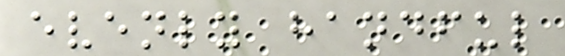evenly handful
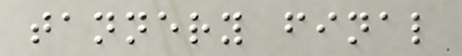tannery final
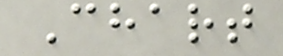Chart
